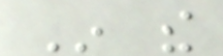In the
